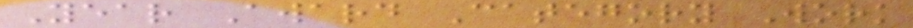Year Award Category Work
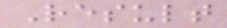Result
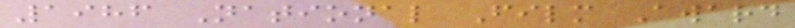1986 National Film Award
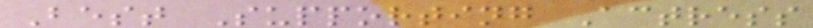Best Supporting Actress
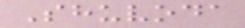Shuvoda
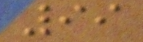99
